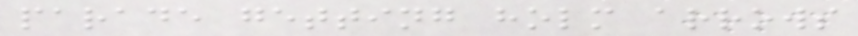parade getting holm arrows
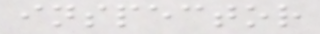inspector
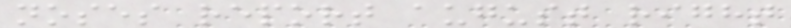noses report august right
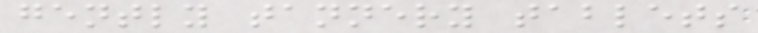gently tannery tablets
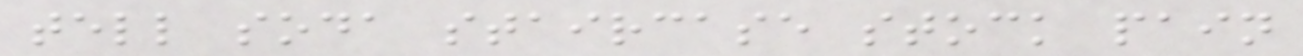tell soda staircase stock pain
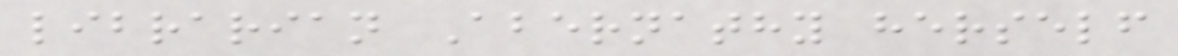librarian Abernathy herself
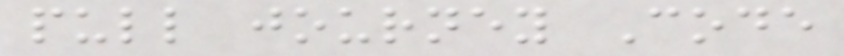pull journey Code
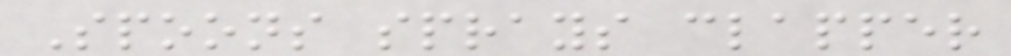Spoons sprays clapper
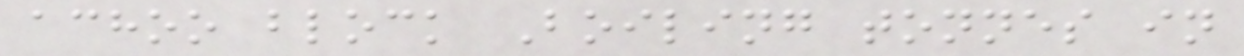achoo block Boiling tonnes in
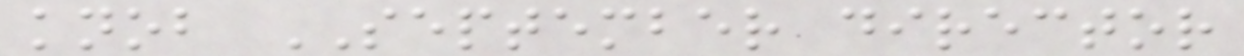knob SEPTEMBER director
